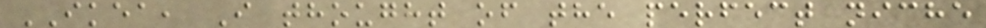IKEA, I thought of the perfect niche
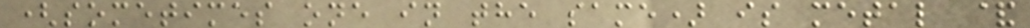(sometimes one in the same) is metal &
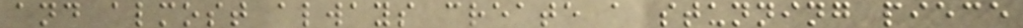and almost always create a stunning piece
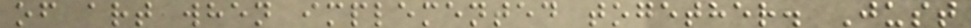of art when implemented together. Just
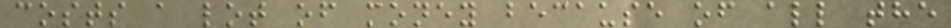costs a lot of money because of all the
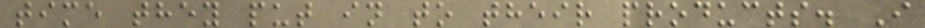time they put in to their products. I
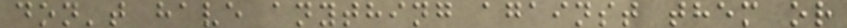don't have anything against them or
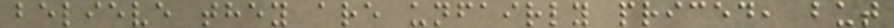believe they are unfairly priced, but
